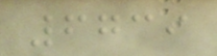6739
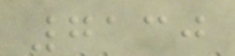7130
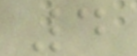4
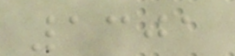1301
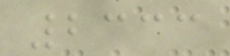2333
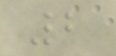2
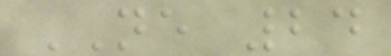NE 24
